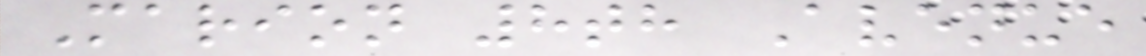Marion 8th Avenue
